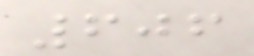606
